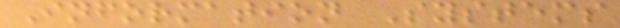Information Systems
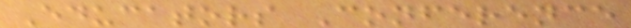Educators Conference
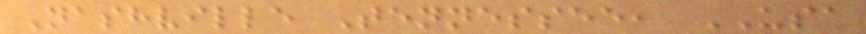Nashville Tennessee, USA
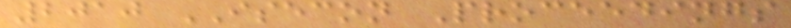2010 ISECON Proceedings
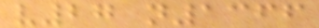v27 n1366
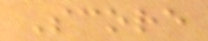Score
